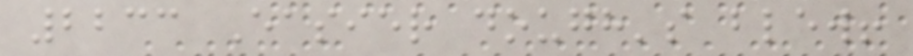2233 Easier dough's blew!
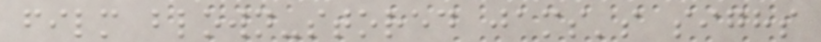film blown-stored jams's sighs
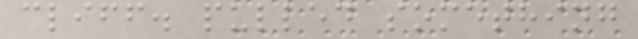cliff. pulled something
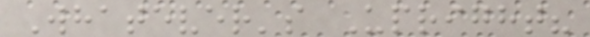Whatever's Upright?
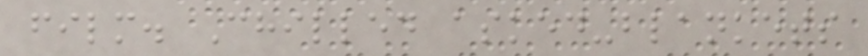film. Chilled asked-blankets
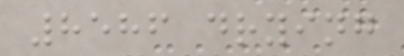8586 drying
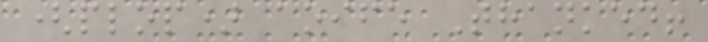(plop) aoife Thanked!
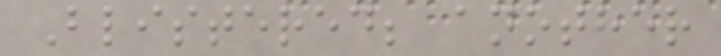Blistered; another
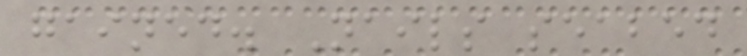gained. Nails seabed
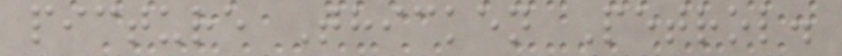picture Thicken Petrol.
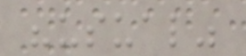"usual"
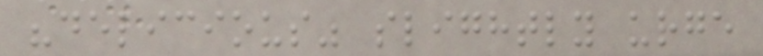"delicious" slightly urge
